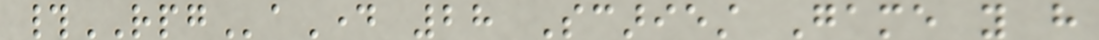#RPGaDay 28 Scariest Game you have
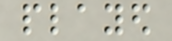played
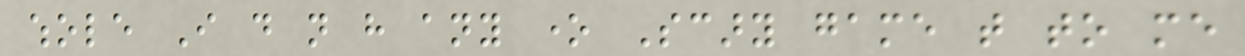whole I do not have any one Scary game that to me
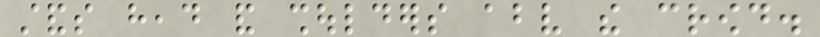stands head and shoulders above the crowd.
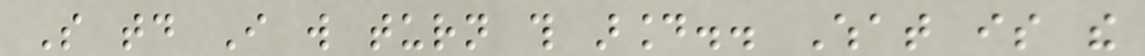So today I will turn this around.. What is the
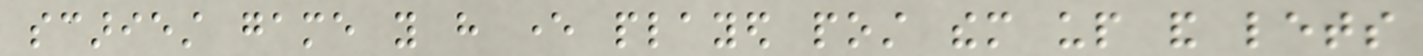scariest game you have ever played post them up and lets
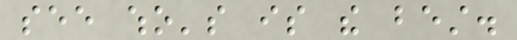see who's is the best.
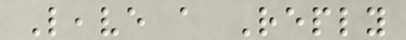Leave a Reply
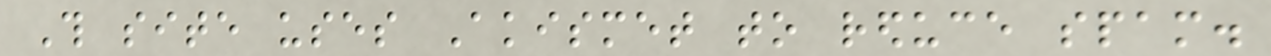This site uses Akismet to reduce spam.
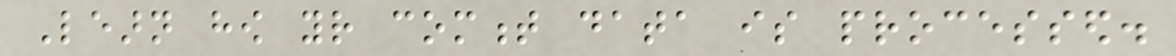Learn how your comment data is processed.
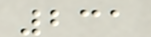231
